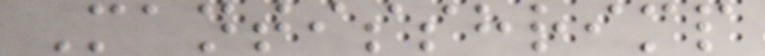Mantisshrimp
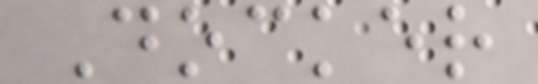Docker
